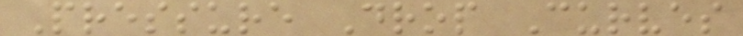Pressure Drop Curves
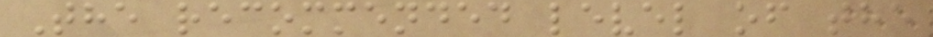The recommended level of the
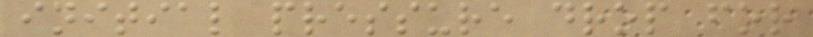initial pressure drop for
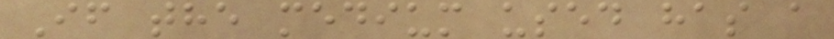If the medium used has a
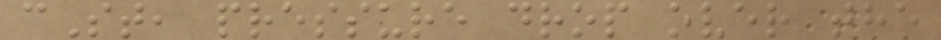cSt, pressure drop over the
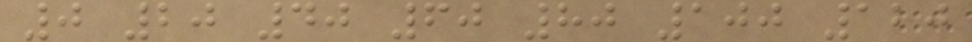0 20 40 60 80 100 120
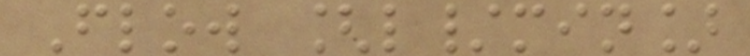Flow [l/min]
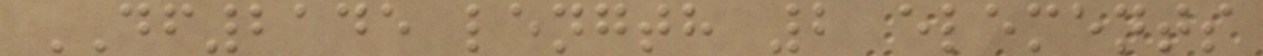DF2145 length 2 elements
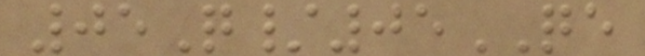05Q/05QE
